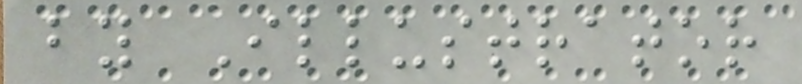by Illustrator
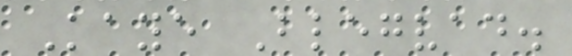Kaye Blegvad.
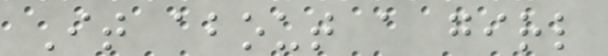It about a girl
